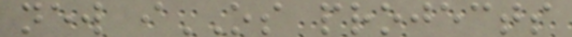new iOS projects
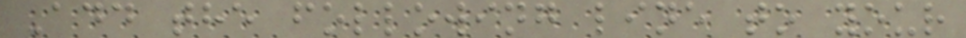Add the following line to your
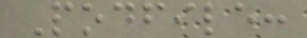Podfile:
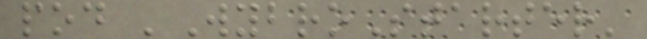pod 'WybroStarter'
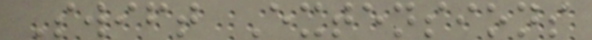Swift Extensions
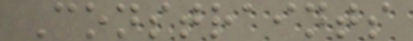Constraints
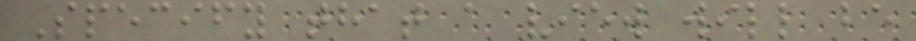Specify that a view will be
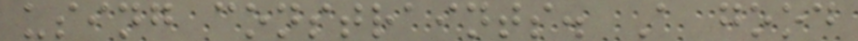using constraints. A good
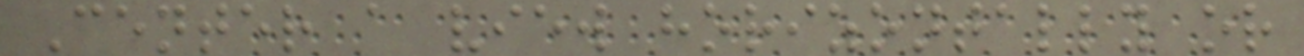Center a view horizontally or
